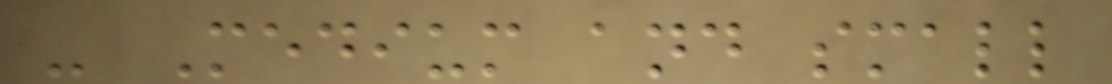- Medium and small
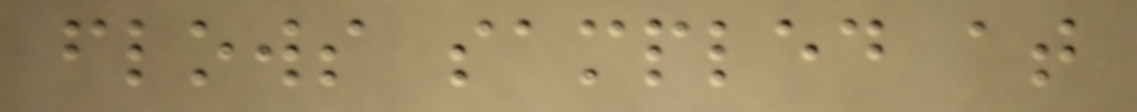flows sampled at
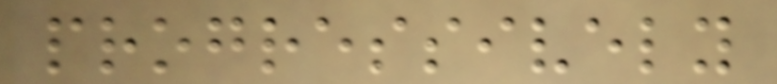progressively
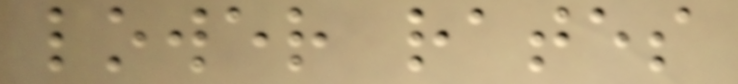lower rates
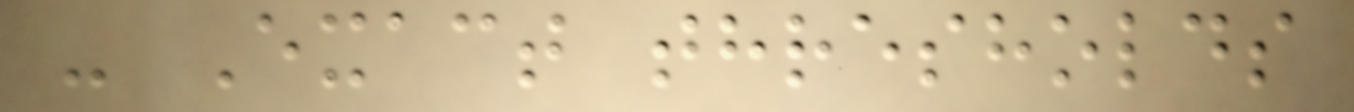- Exact thresholds
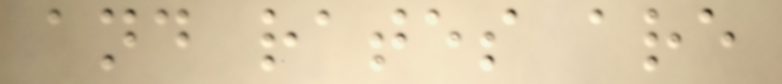and rates are
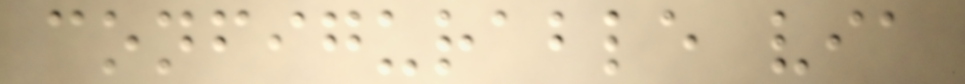configurable via
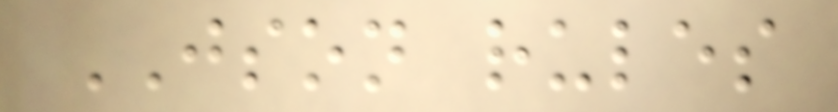JSON rules
